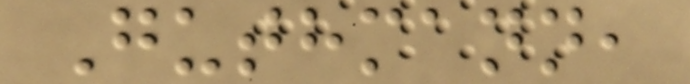Guthmann,
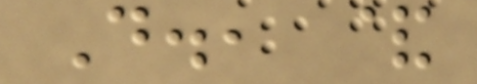D., &
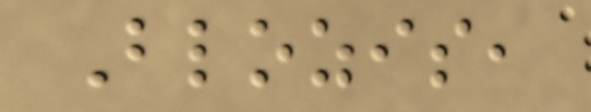Blozis,
